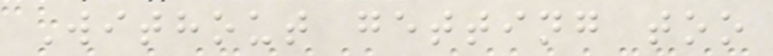Without getting too
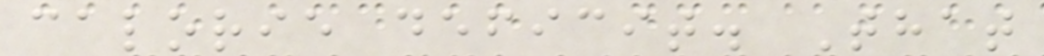calorie deficit. That
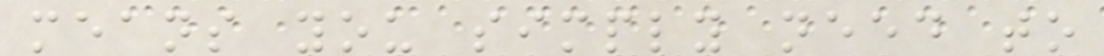means you simply need to
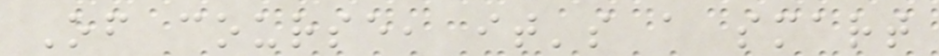Of course, it's a smart
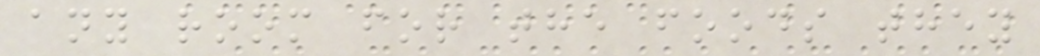any room for the foods they
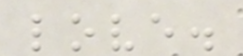love.
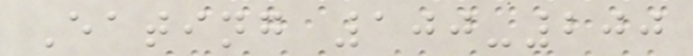Eating 100-200
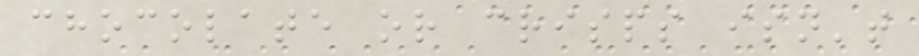chocolate or crisps isn't
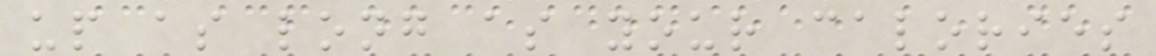up as long as your calories
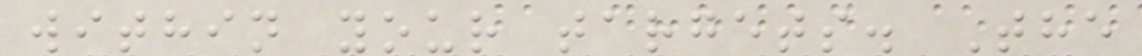within your targets. The
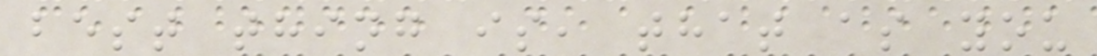best thing is, that as you
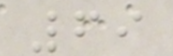69
